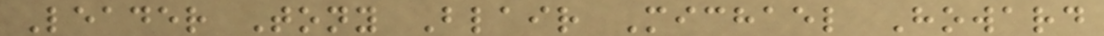Leader Tony Blair Michael Howard
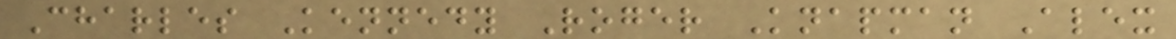Charles Kennedy Roger Knapman Alex
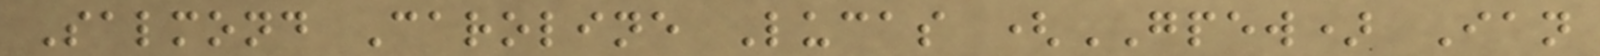Salmond Caroline Lucas (GPEW) Ian
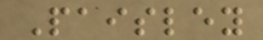Paisley
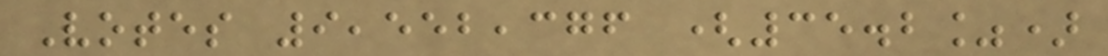Votes 9,552,376 (35.2%)
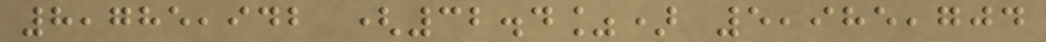8,785,942 (32.4%) 5,985,704
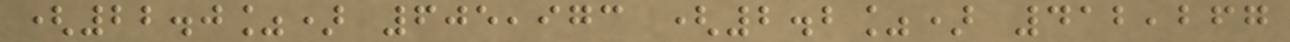(22.0%) 605,973 (2.2%) 412,267
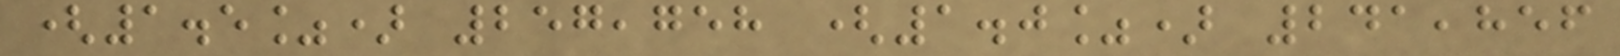(1.5%) 257,758 (1.0%) 241,856
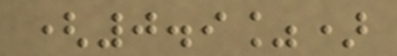(0.9%)
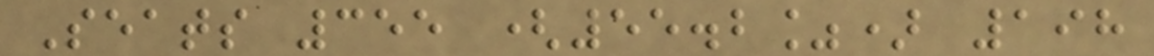Seats 355 (55.2%) 198
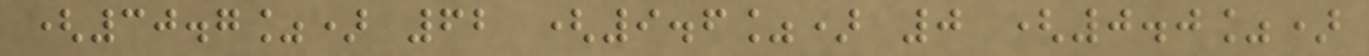(30.7%) 62 (9.6%) 0 (0.0%)
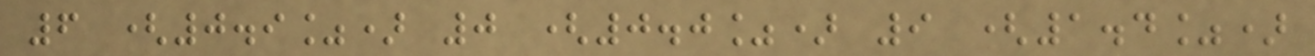6 (0.9%) 0 (0.0%) 9 (1.4%)
